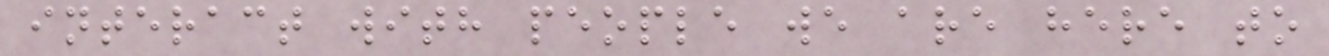interact with people we are here to
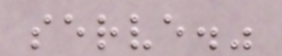serve."
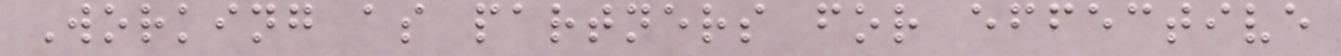Working as partners for effective
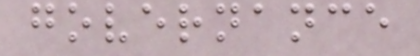governance
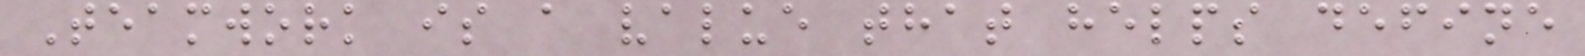Teamwork is a value that helps define
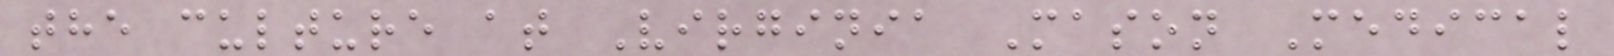the culture at Virginia Mason Medical
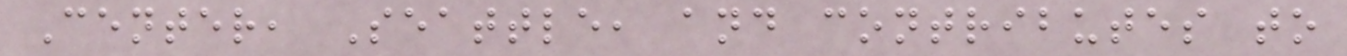Center, Seattle, and contributes to
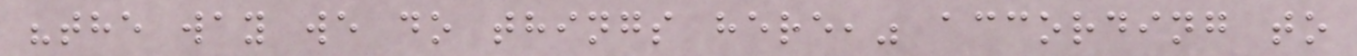"the way we do things here," according to
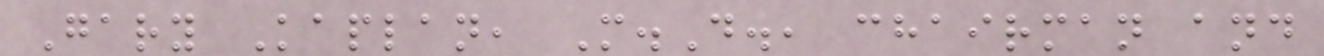Gary Kaplan, M.D., chairman and
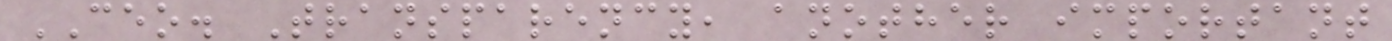CEO. Transparency, another important
